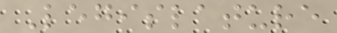Legislature
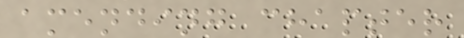amending chapter
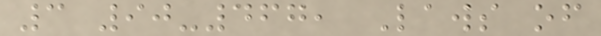3 90-467, Laws of
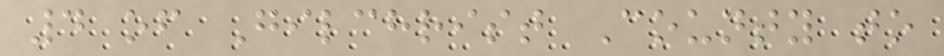4 of Gilchrist County to
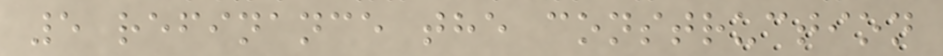5 refinance the construction
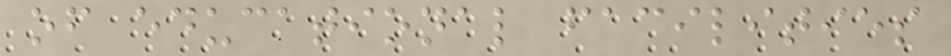of educational facilities
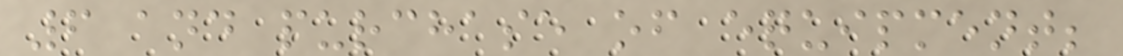6 and purchase of equipment;
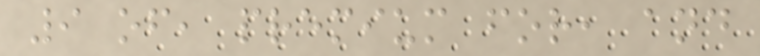9 of, premium for, and
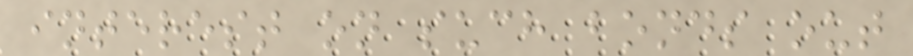interest on such bonds out
